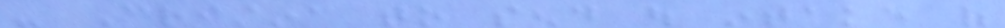- Cristina to send out intake of
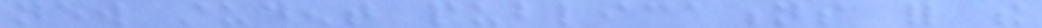new student publications for the
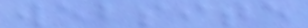website
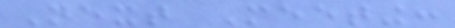Next Meeting:
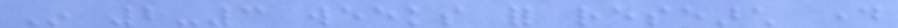In 2-3 weeks for research day
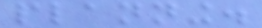planning.
